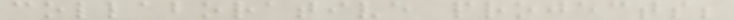collaborative projects;
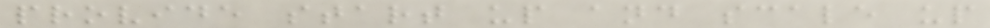provide start up and scale up
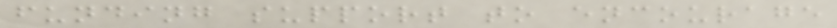funding support to encourage
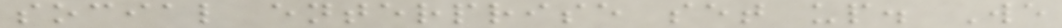social enterprise set up. We
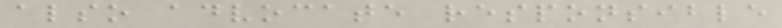also advocate responsible
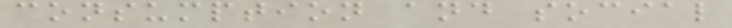consumption and social
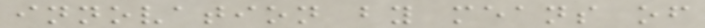innovation by means of
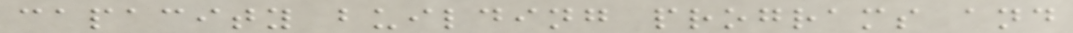capacity building programs and
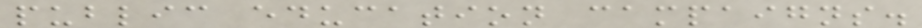public education campaigns.
